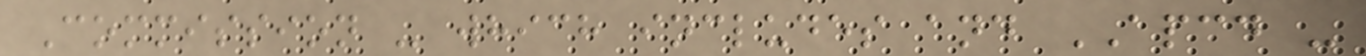Commission - which includes and APCD -
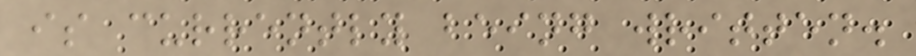is currently being written.
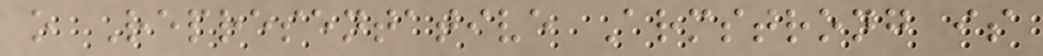o Representative Armstrong is
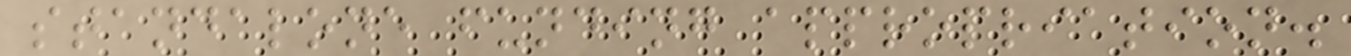standalone funding appropriation.
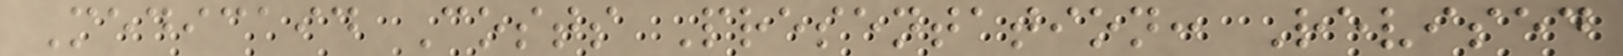Medicaid Costs Presentation: Revised
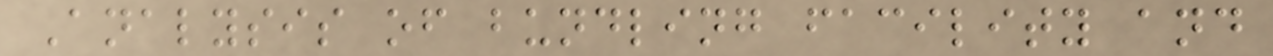Analysis of bundling facility and
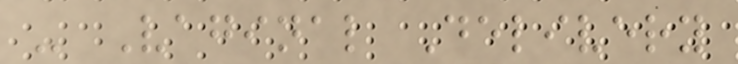- Vaginal Delivery
